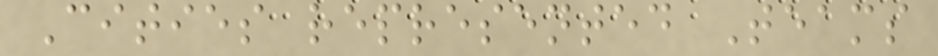Cities represented Teams
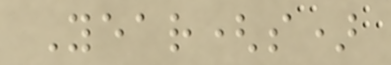Year(s)
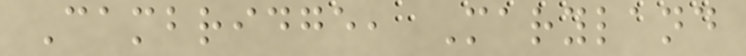Cambridge, Maryland
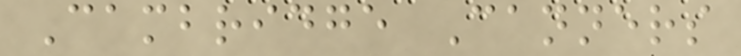Cambridge Canners
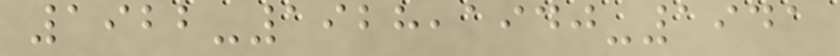1922-1928,1940-1941
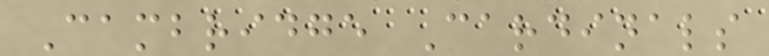Cambridge Cardinals
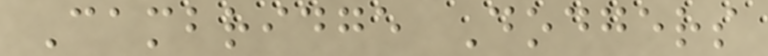Cambridge Dodgers
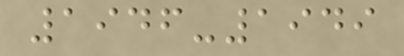1946-1949
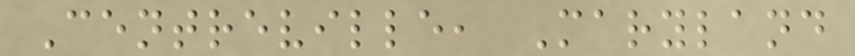Centreville, Maryland
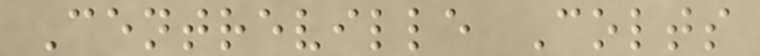Centreville Colts
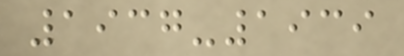1937-1939
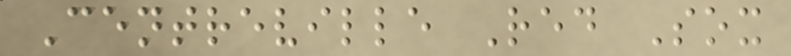Centreville Red Sox
